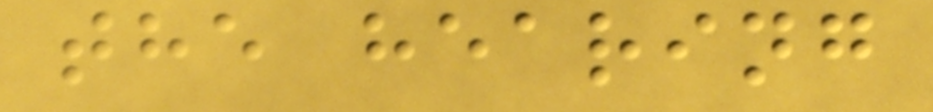the hearing
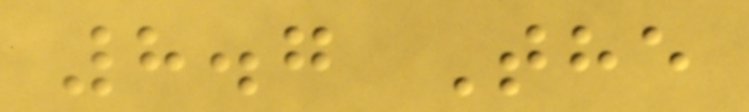8.7 The
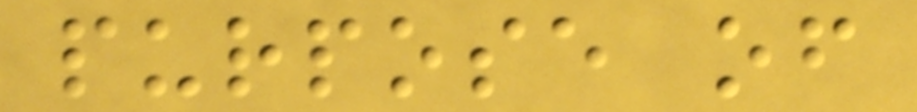purpose of
